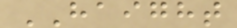HAIGHT
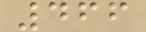466
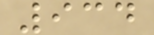934
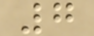7
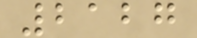2127
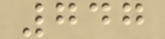747
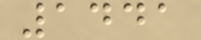1441
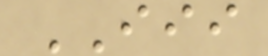III
